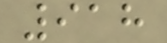918
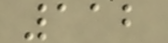112
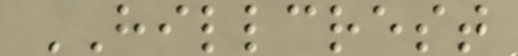HILLCREST
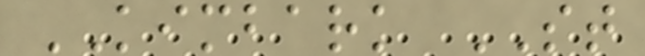KIMBARK ST
